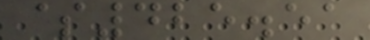$425.51
